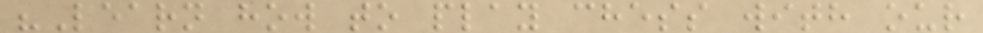"Learn how to play chess with our
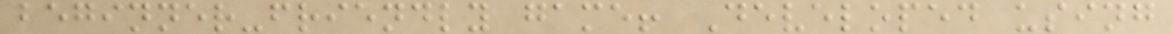beginner-friendly game! Developed using
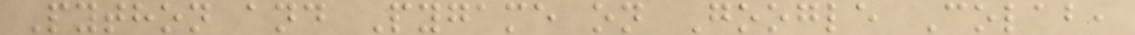Python and Pygame on Google Colab,
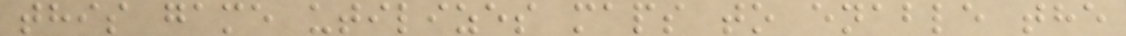this game utilizes maps to enable the
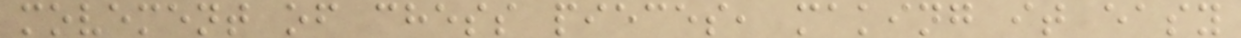movement of chess pieces, making it easy
